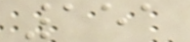151
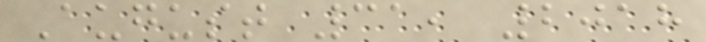August 31, 2018
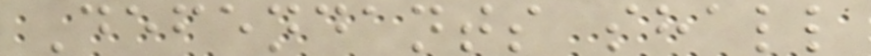Defendants shall
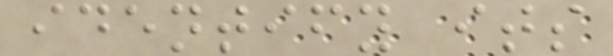identify its
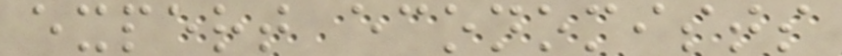expert economists
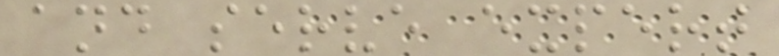and serve expert
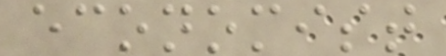economist
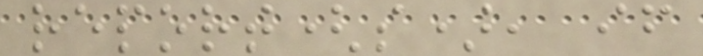report(s), if
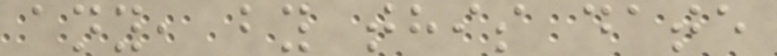any, by this date
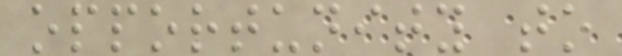opportunity to
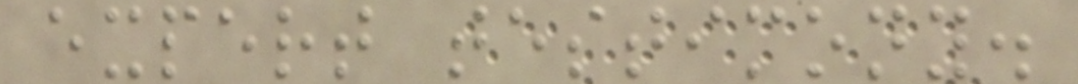expert testimony.
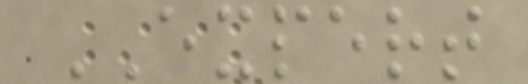EXPERT
